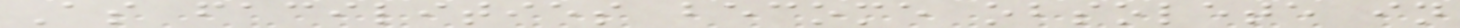As facilities become obsolete in
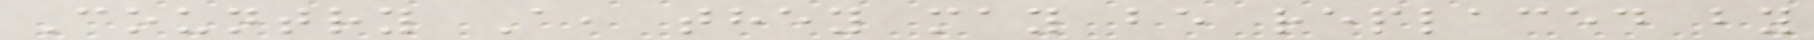Country A, they may be replaced by
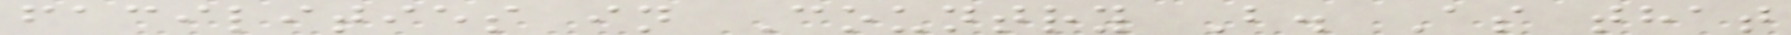facilities in Country B. As that
